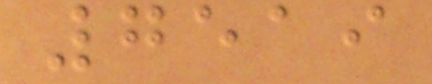7519
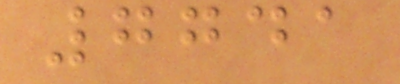7741
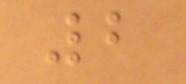2
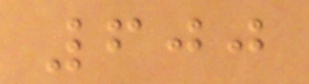600
